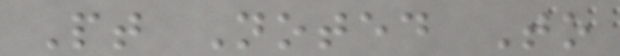Pt Noted To
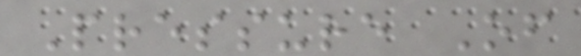Pressure Of
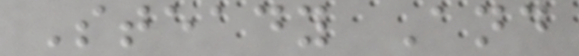Steady And
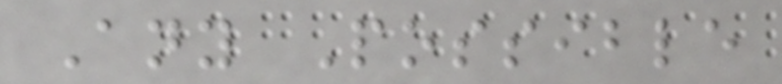Any Possible
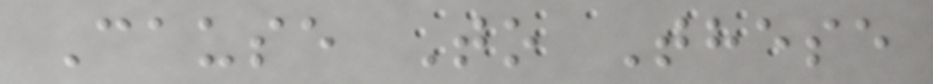Cause To These
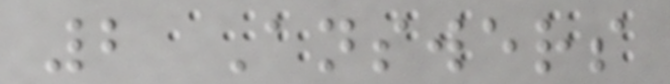2 Answers
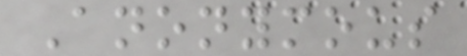Anonymous
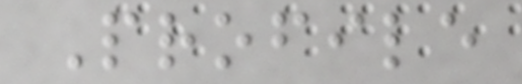Profile
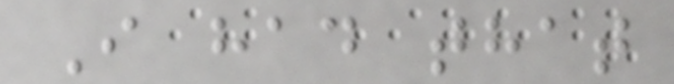I had that
